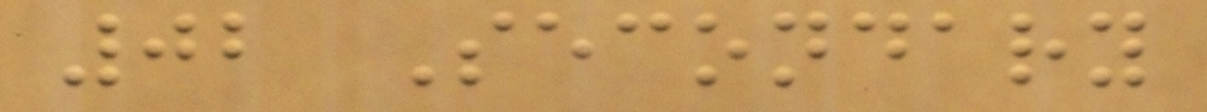02 Secondary
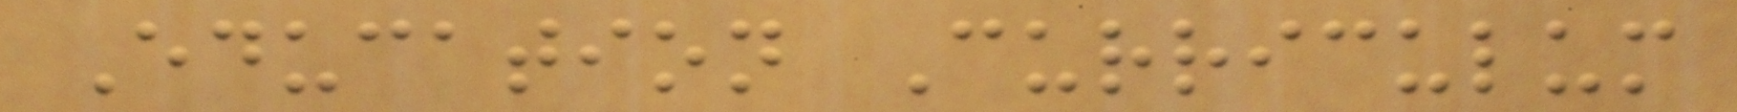Education Curriculum
